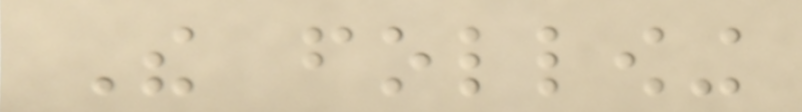The following
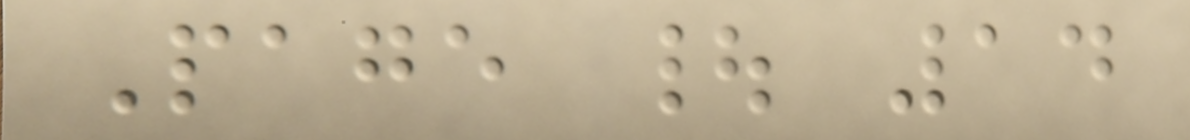Page | 14
